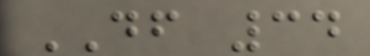DF 34
